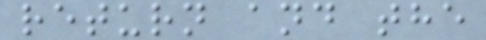return and the
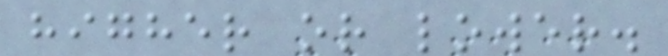higher or lower.
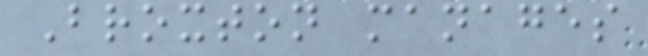Broxton manages
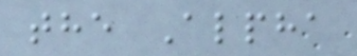the Alpha
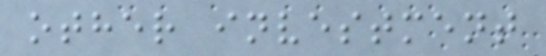other investment
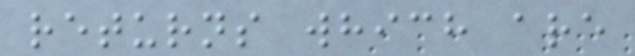returns which are
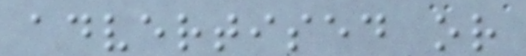advertised or
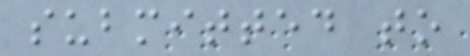submitted to
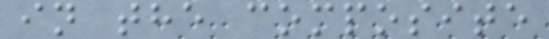in the composite
